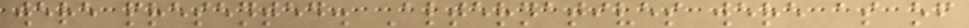were presented. Alternatives were as of
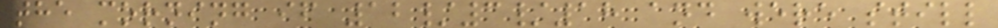the morning if 12/3/18 and were still
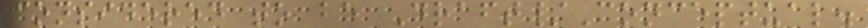considered to be Draft/Conceptual.
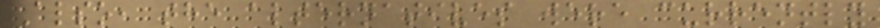Also, the alternatives were currently
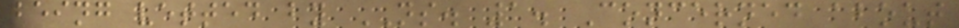being vetted by NS. 1. Concerned about
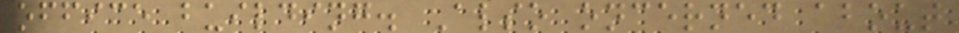office building. Also oncerned about
